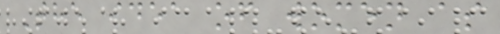The idea of women as
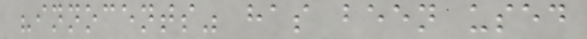"innocents" has been used
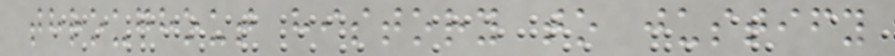throughout history to justify
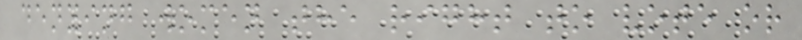denying women the right to vote or
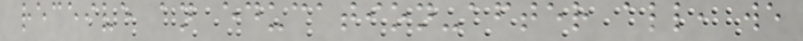receive an education-after all, we
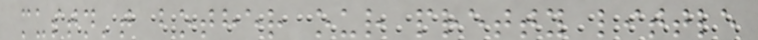mustn't bother our pretty little
